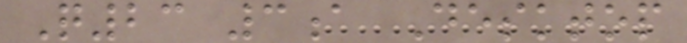Q23 3a Desktop
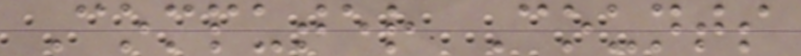Computer Counts
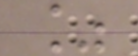%
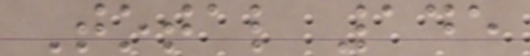Total 145
